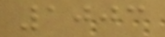1003
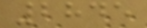2845
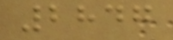2847
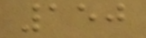150
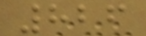826
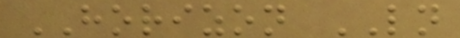HORIZON LN
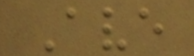Ave
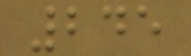245
